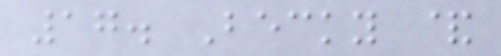17. Becky &
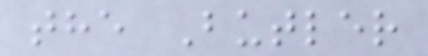the Butler
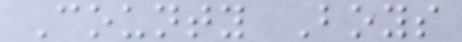County Boys
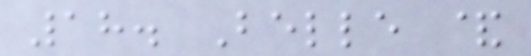18. Belle &
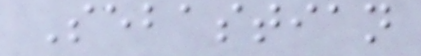Sebastian
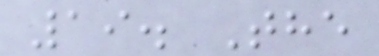19. The
